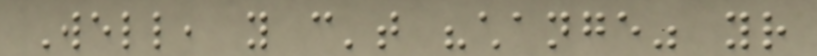Well, you can't "change" your
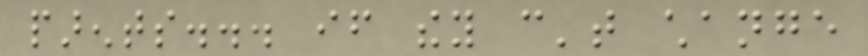parents... if they can't change
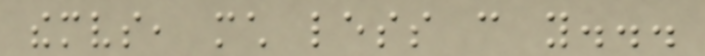themselves, much less can you...
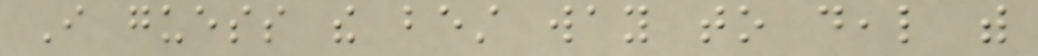I guess the best way to deal with
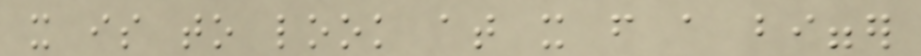it is to look at it from a bigger
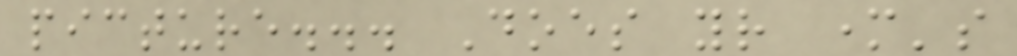picture... Does your mother's
